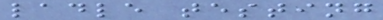ladle testing
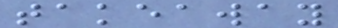takeaway
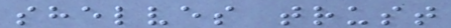shelves trust
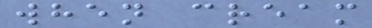when cream
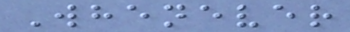Whenever
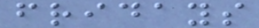fridays
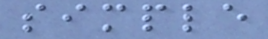simple
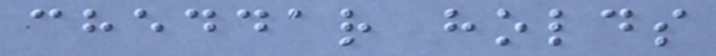cheddar holds
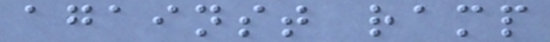against ramp
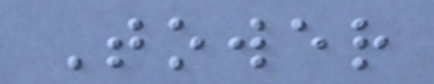Tower
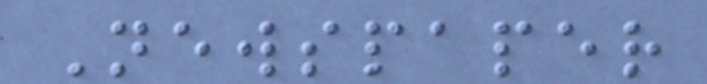Newspaper
